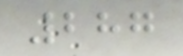287
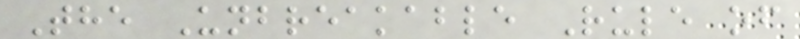The Unbreakable Rule of
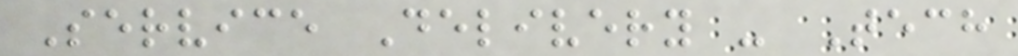Service Delivery - Tech
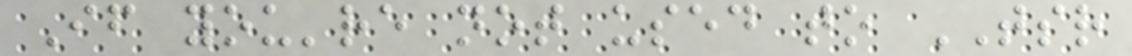If you're not used to TSR
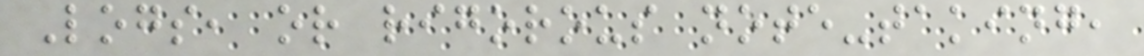Logs, or rigorous note-taking,
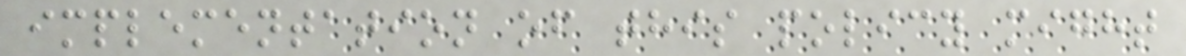implementation of this policy might
